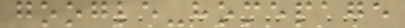google-homepage
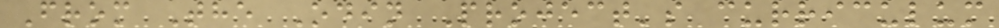From The Odin Project's curriculum
